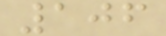106
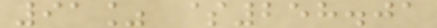91% $258.01
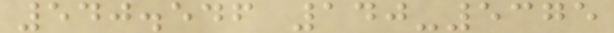540.546 140-5375
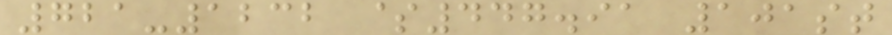721-1232 $447.91 101st
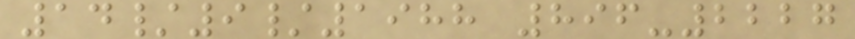14/9/1988 896-2227
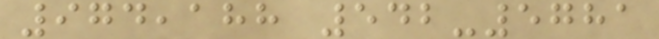974,188 542-5781
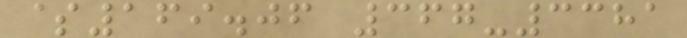$169.06 367-3381
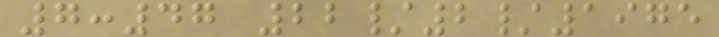7:47 22/2/1975
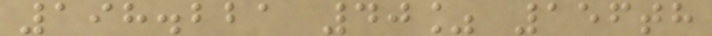198.221 40% 156th
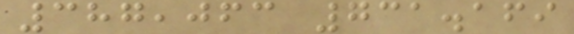387,063 731.169
